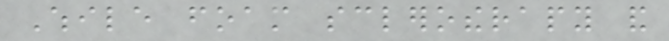While foam sclerotherapy and
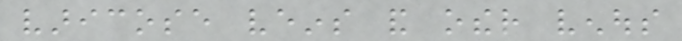varicose veins and other venous
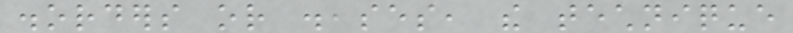disorders or diseases, the technique
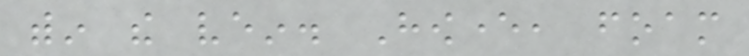within the vein. However, foam
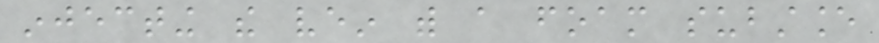injecting the vein with a foam substance
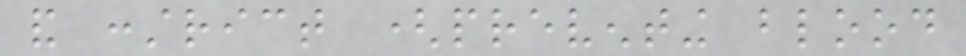and constrict (preventing blood
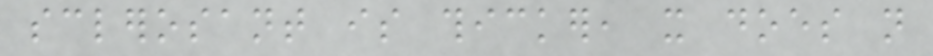sclerosant is thicker, it does not
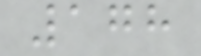178
